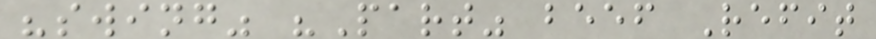"swing" "Part" beef Refit
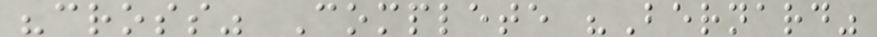"cross" Complete "Bernard"
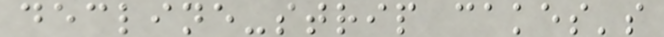decline-strip cakes's
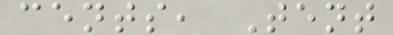cents, Tent
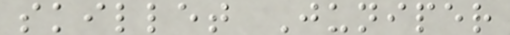skillet Juniper
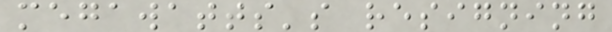megawatts's resigning
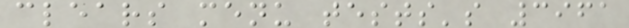clears menu tests's 3961
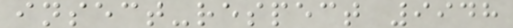insect-respect 9948
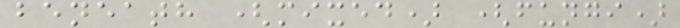beneath (mixed) (fungi)
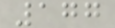177
